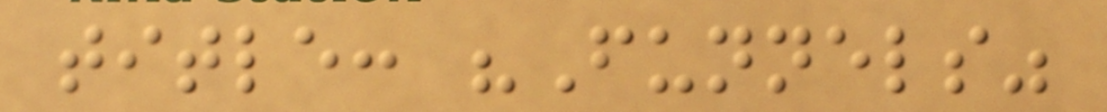title: "Funnels"
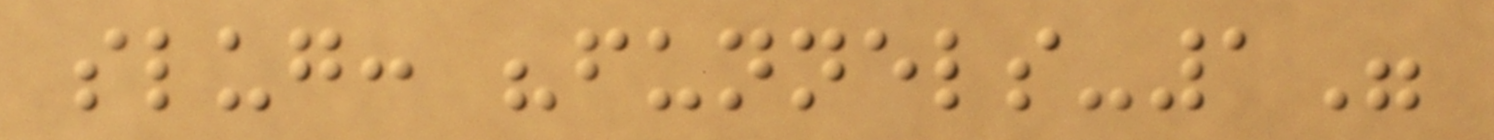slug: "funnels-1"
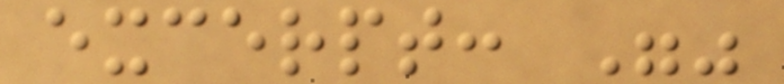excerpt: ""
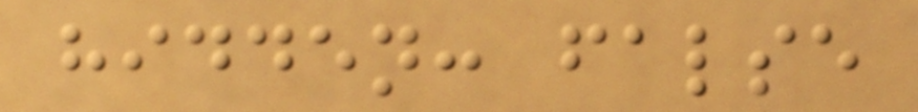hidden: false
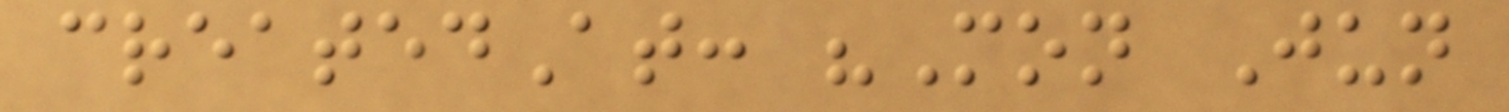createdAt: "Mon Jun
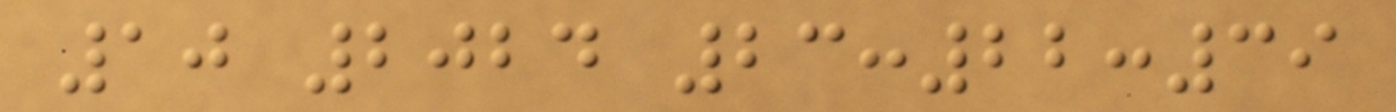10 2024 23:22:39
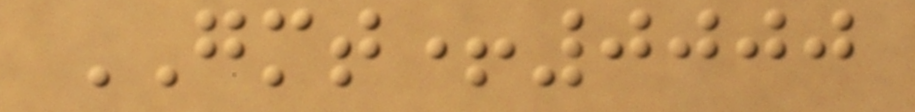GMT+0000
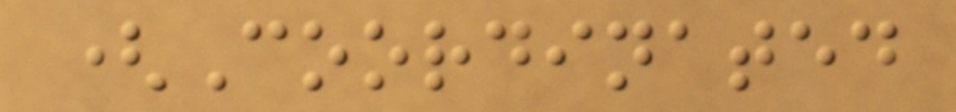(Coordinated
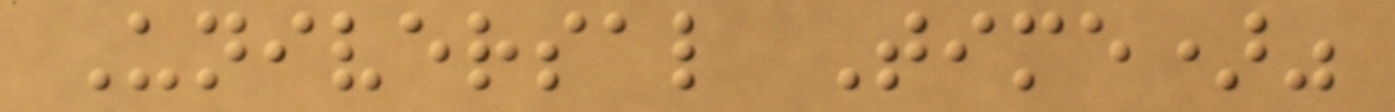Universal Time)"
